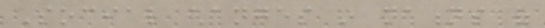Social changes in nations of
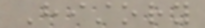History
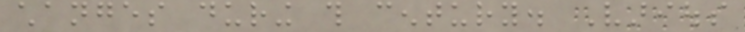changes during this century. Various
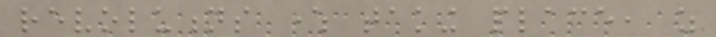revolutions where taking place, as
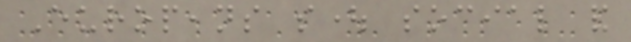Europeans sought social and
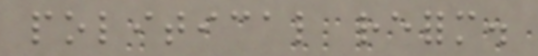political reform.
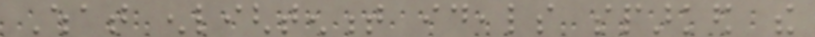What enlightenment ideals sparked the
